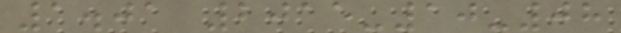1.01 2015-10-08
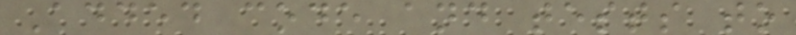Added code and tests to
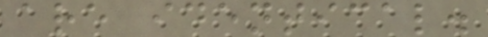are identical.
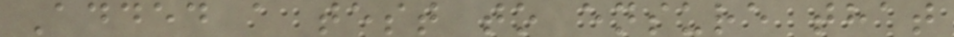Added a test to ensure that
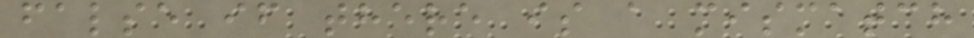false if there is a mismatch
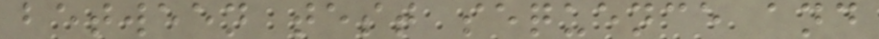between test sequence and
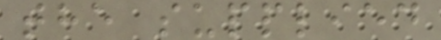the supplied
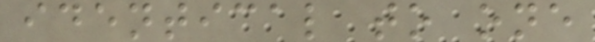identical to one
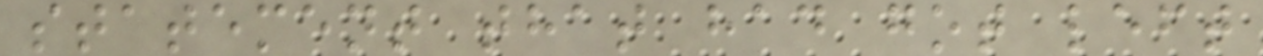statement that had got left
